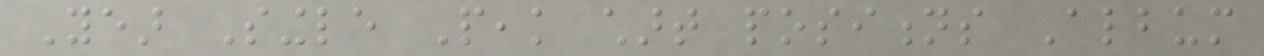Year Single Peak chart positions Album
